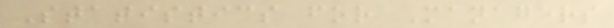Statistics for Managers
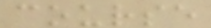course
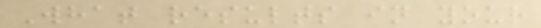What results in your
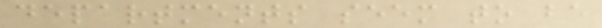departments seem to be
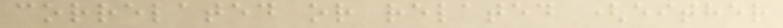correlated or related (either
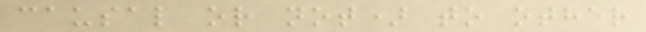causal or not) to other
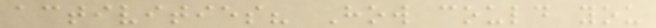activities? How could you
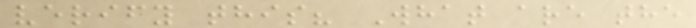verify this? What are the
